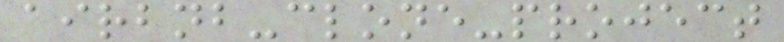airbnb-clone-project
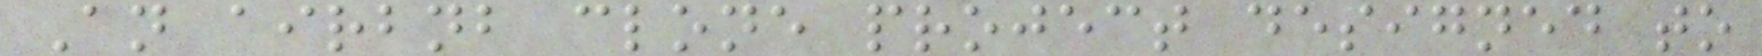An airbnb clone project designed to
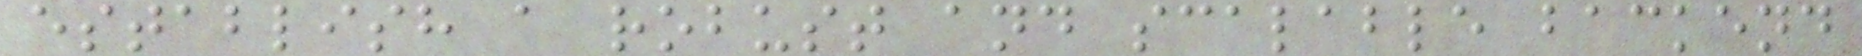establish a robust and scalable backend
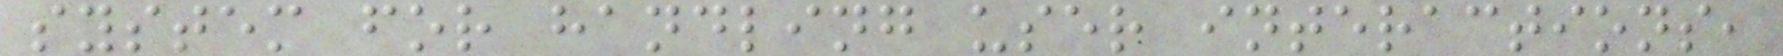system for handling user interactions,
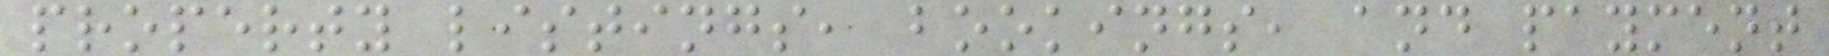property listings, bookings, and payment
